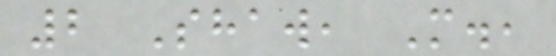2 Shaw, M.,
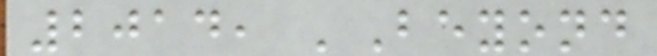2014, 'Beyond
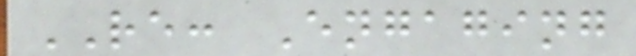RE: Engaging
